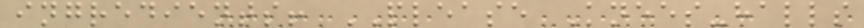ingredients! PLEASE Knees-halls
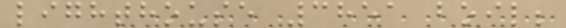lighthouse 3851 boil;
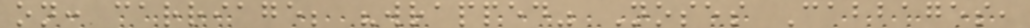on: carriage; "wrapped" Noses Cabbages,
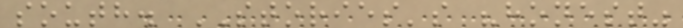south. STORIES's "honest"
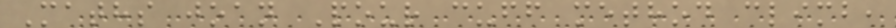Maths joan Pour cuff method climb,
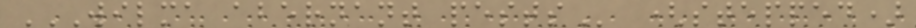WILMA ABERNANT PESTS (stepped)
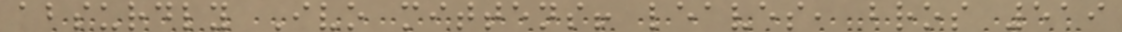absurdly Ivo mittens! leaves, bros 519
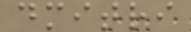dmitri
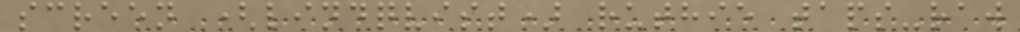screen (lindqvist) ruthie taps-raw
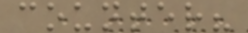counter?
